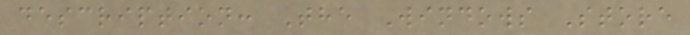description: The Windows Store
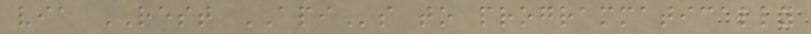via REST APIs to programmatically
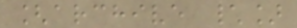[archive \]
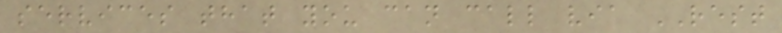services that you can call via REST
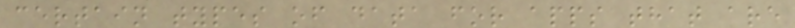certain types of data for apps that are
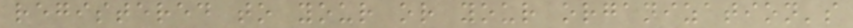registered to your or your organization's
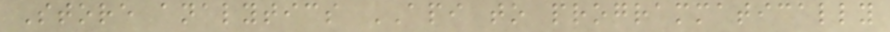Store analytics API to programmatically
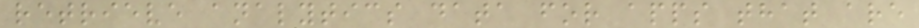retrieve analytics data for apps that are
